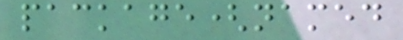package(named
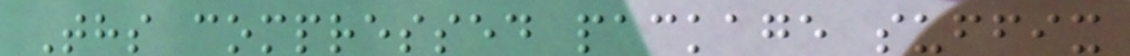Ths compressed package suffix
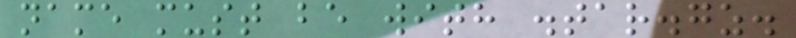name must be with .tar.gz.
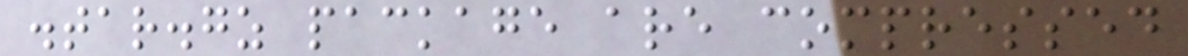.tar.gz package are compressed
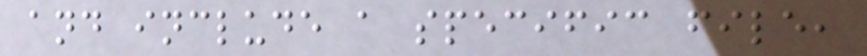and include a specific file,
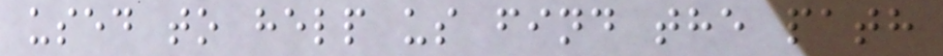used to help us find the path
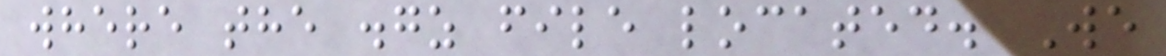where the .gz file located. We
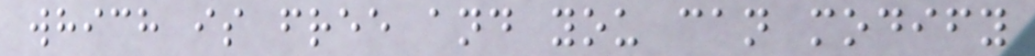which is free and you can modify
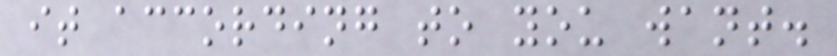it according to you want.
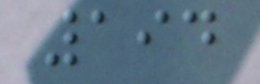194
